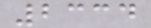2334
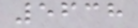5638
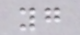yg
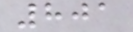801
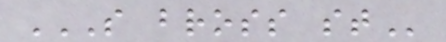S BROSS ST
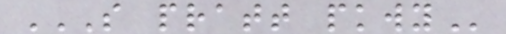S PRATT PKWY
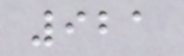921
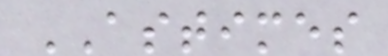ASTIMES
